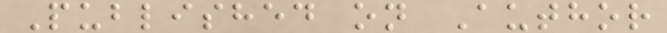Published on Author
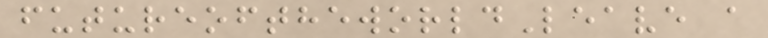futureoftheworldLeave a
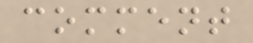comment
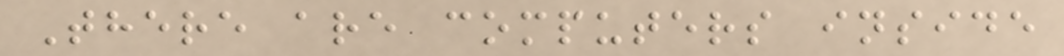There are computers inside
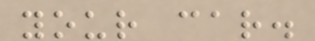your car.
